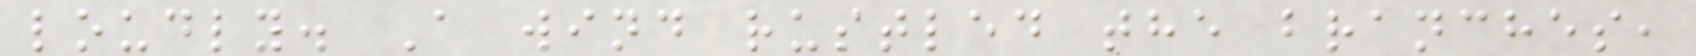loudly. A wind rustled the branches,
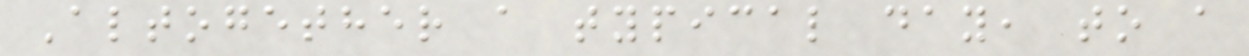Altogether a typical day, to a
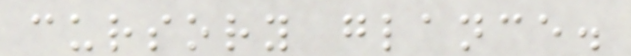cursory glance.
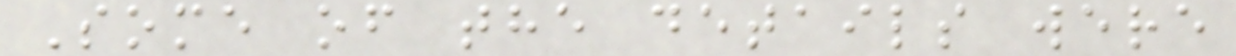Some of the details were
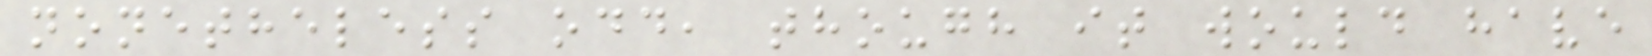nonetheless odd, though it would have
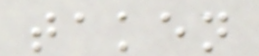taken
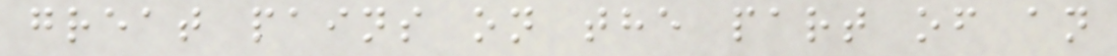great pains on the part of an
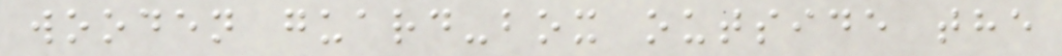wooden guard-box outside the
